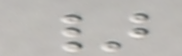}
